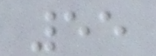55
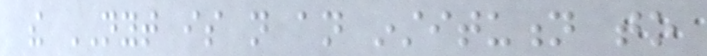the NYT is not an institution to
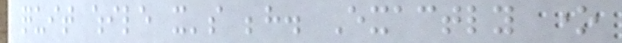quit while it's behind. Exactly one
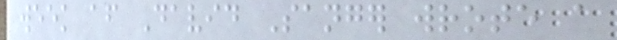week after David Sanger wrote a
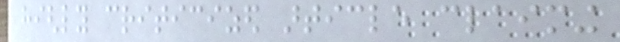highly criticized article claiming
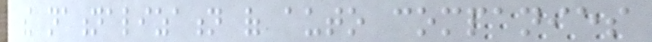the nationalization of auto companies
